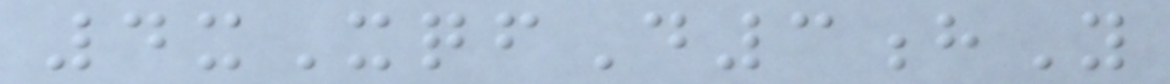4xXqfD3hY
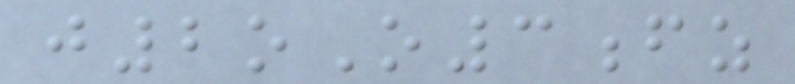j2oO3fz
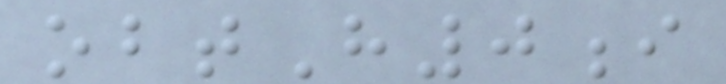obtH0i
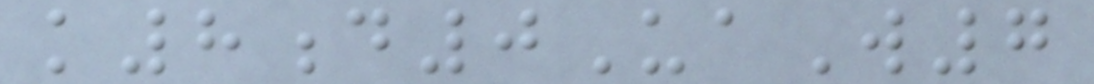k8d0UaW7
